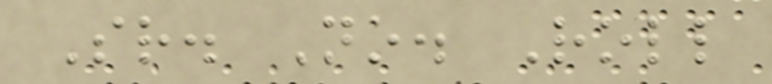Sr. No. Roll
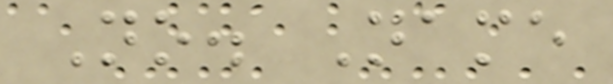No. Name
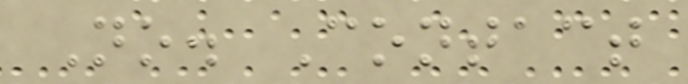No. Contact
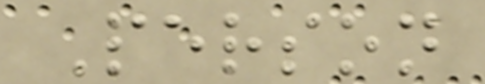Person
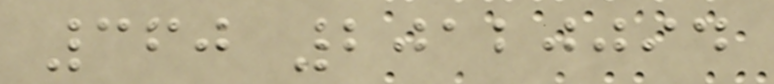360 20120094
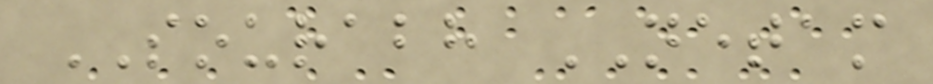SOURABH NETAM
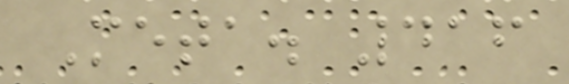Meta. 416
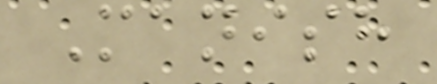Manish
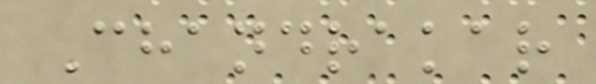Chandrakar
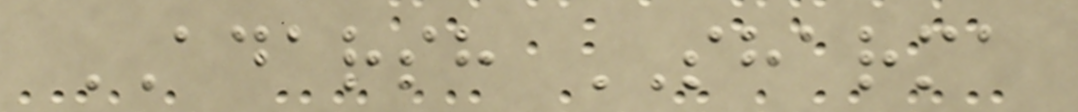ADARSH SHARMA
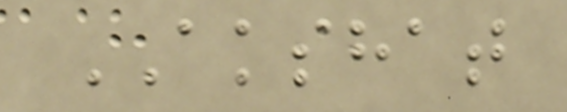AKSHAT
